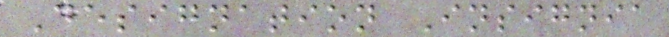Designation Insignia
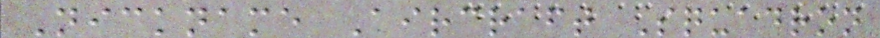Nickname Aircraft Squadron
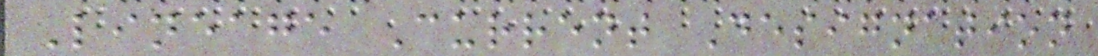Lineage Current Designation
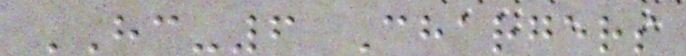HC-6 Chargers
